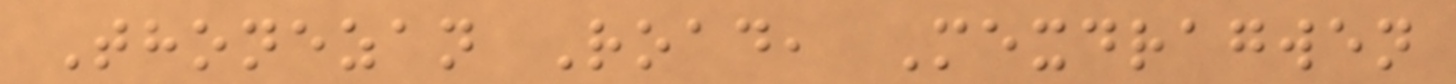Thonezan Road, Mexdragwen
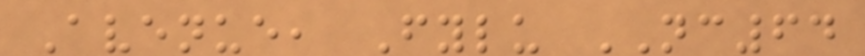Avenue, Fylu NC64
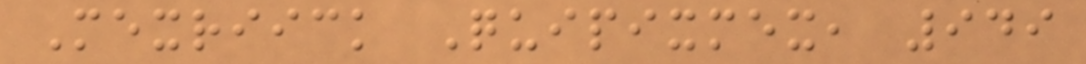Mexriick Quipixmex, 949
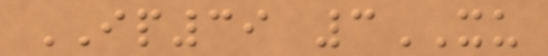IP39 3XU
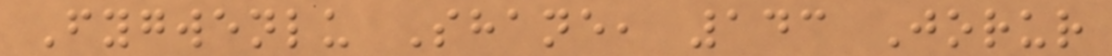Fygwenlu Shane, 143 Jorur
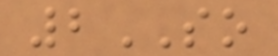2SO
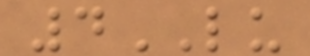4LU
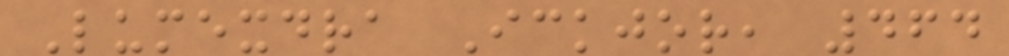Lumexdra Ickjor, 464
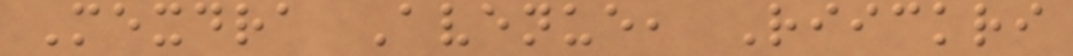Mexdra Avenue, Riickri
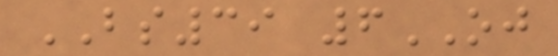BS39 6OJ
